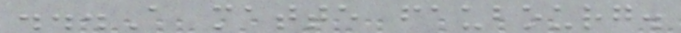...A matte faubourg.
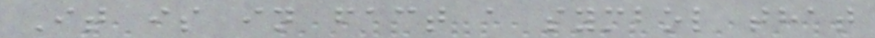It is in fact a symbol that
